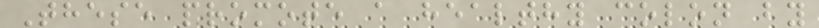These promote a healthy colon by
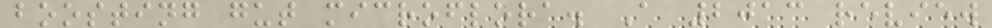boosting gut microflora. A 2013 review
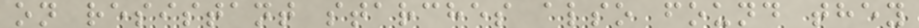on resistant starches also found they
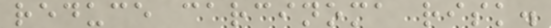reduce carcinoma risk.
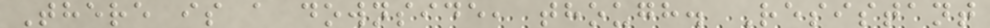There is a downside, though. Resistant
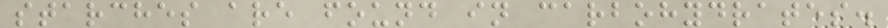starches are found in carbohydrates.
